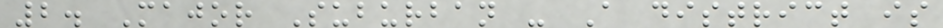2. Major Suburban - A district is
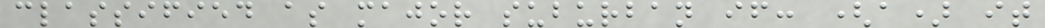classified as major suburban if: (a) it
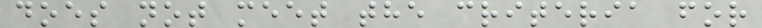does not meet the criteria for
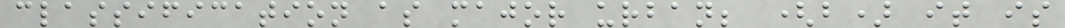classification as major urban; (b) it is
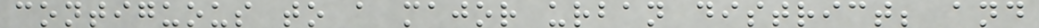contiguous to a major urban district; and
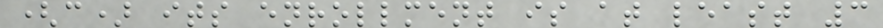(c) its enrollment is at least 3
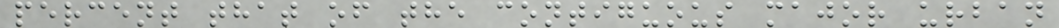percent that of the contiguous major urban
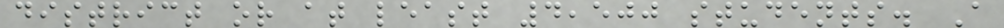district or at least 4,500 students. A
